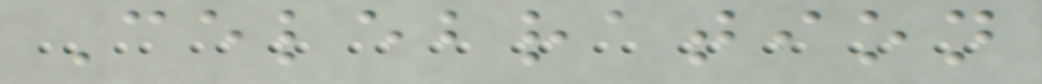Celebration
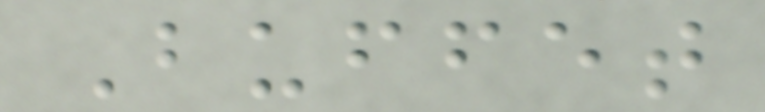Buffet
